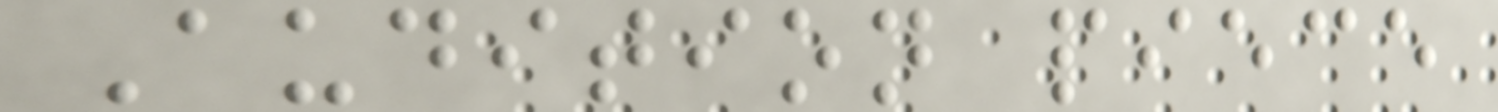Audition piece
